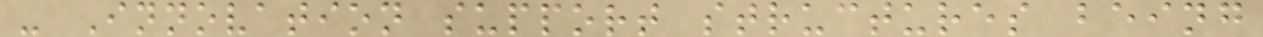- Innovation support structures being
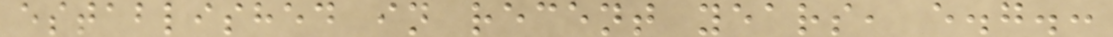established in recent years, e.g.:
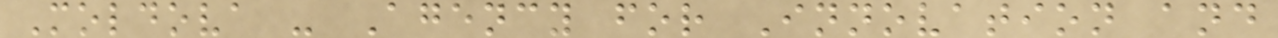Moldova - Agency for Innovation and
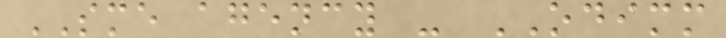SME agency - ODIMM
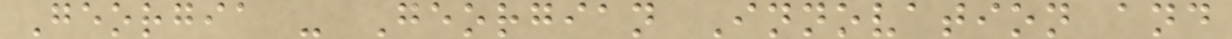Georgia - Georgian Innovation and
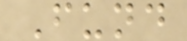Fund
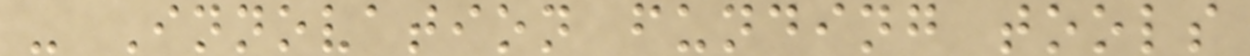- Innovation funding tools
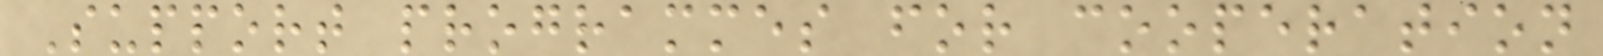Support programmes for cooperation
